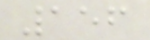156
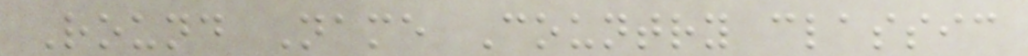Round Name Country classic
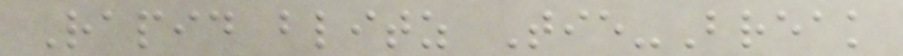Rapid blitz Tie-Break
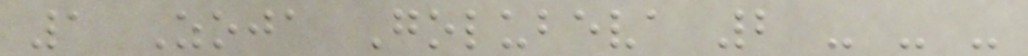1 Zoja Golubeva 2 - - -
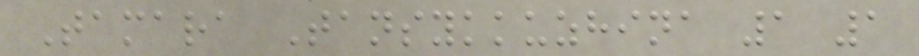Tamara Tansykkuzhina 1 1
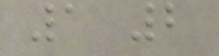1 2
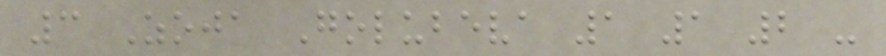3 Zoja Golubeva 1 1 2 -
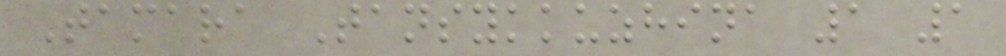Tamara Tansykkuzhina 1 1
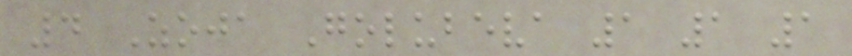4 Zoja Golubeva 1 1 1
